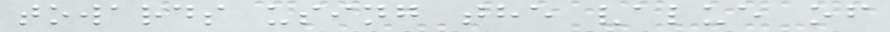towards using the value of
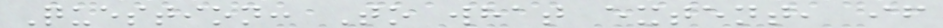Question: To what extent, if
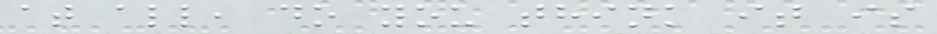at all, do you think it is
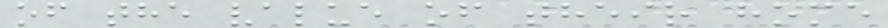of the value of their home
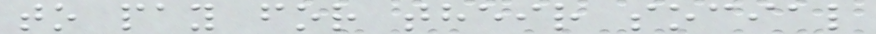to pay for their social
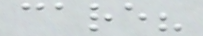care?
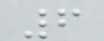6
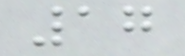17
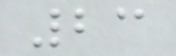23
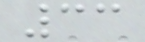33
